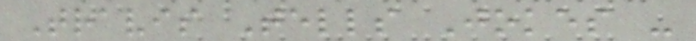Travis Tells Jokes -
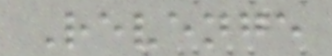Revenge
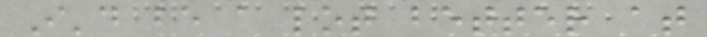I'd be a lot better at
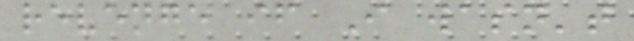revenge if I wasn't
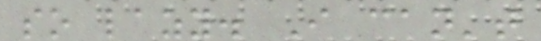so lazy. I can't
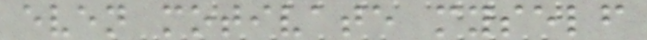even motivate myself
